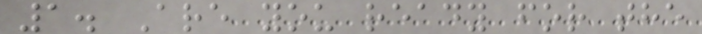1. Are you ready for the
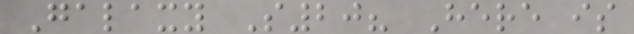Galaxy S20? Here is
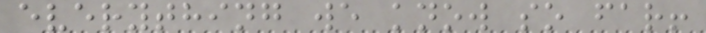everything we know so far!
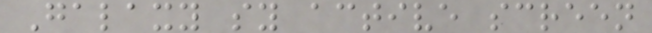Galaxy sy active screen
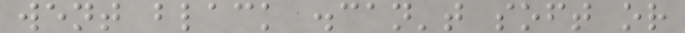went black .can't soft or
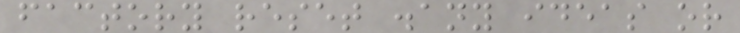factory reset .any ideas or
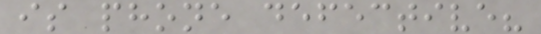is phone defective?
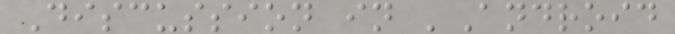Discussion in 'Android
